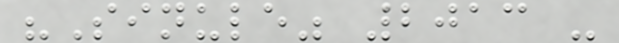"Sinule" 2013 -
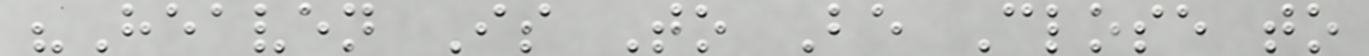"Heaven Is To Be Close to
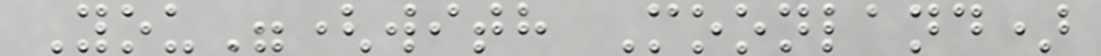You"(with Moonland)
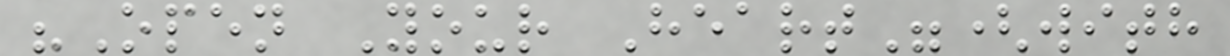"Open Your Heart"(with
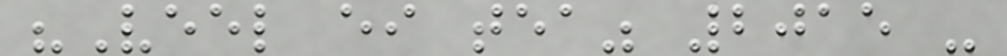"Veel ei tea" 2015 -
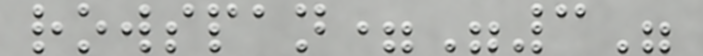rowspan="3"
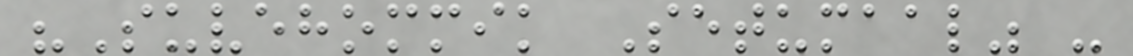"Suvehommik Setumaal" -
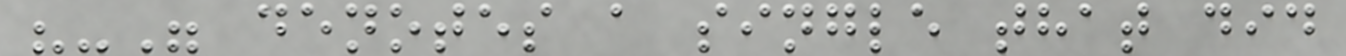"-" denotes a single that did
